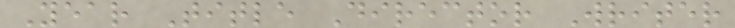Year Title Director Writer
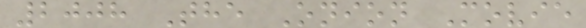2008 The Onion Movie
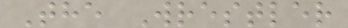The Wrestler
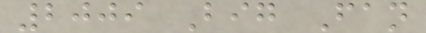2009 Big Fan
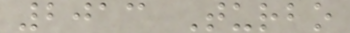2013 Turbo
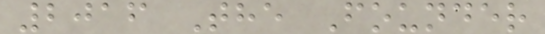2016 The Founder
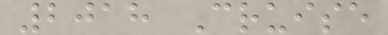2018 Cruise
